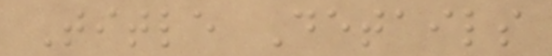Title Details
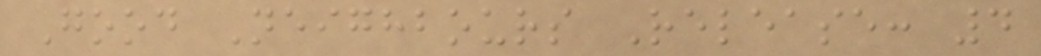Good Neighbours Release: 4
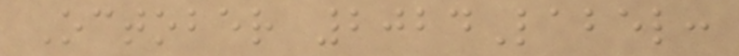October 2024Label:
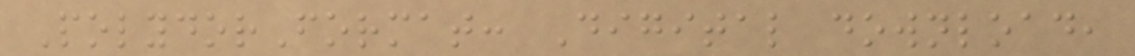PolydorFormat: Digital download,
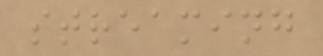streaming
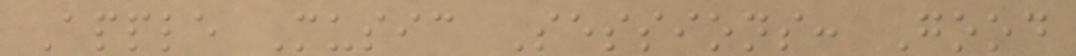Apple Music Sessions: Good
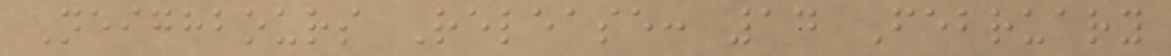Neighbours Release: 14 February
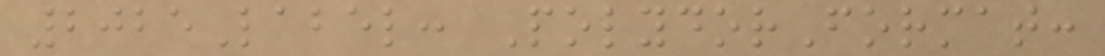2025Label: PolydorFormat:
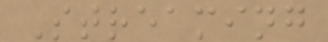Streaming
